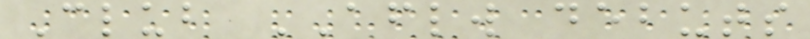Club AFLW debuts
